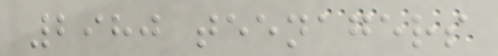2980 teenagers
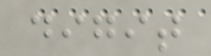digit
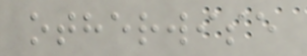otherwise
